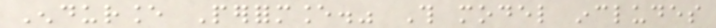Endurance Performance." This model includes
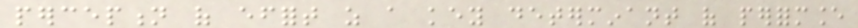perception of effort as a key determinant of performance
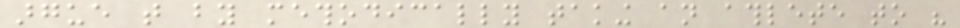argue that by methodically taking an athlete to his
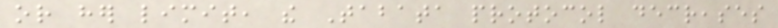or her limit, the Tabata protocol decreases
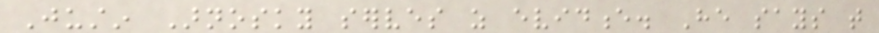Justin Arnosky serves as evidence. He says that
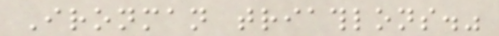Ironman triathlons."
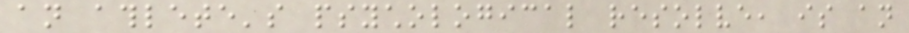an athlete's psychological resolve, is an
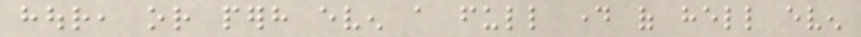hour, or perhaps even a full day of hell even
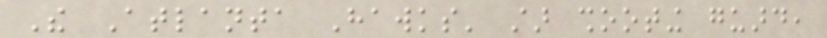The Atlanta Hawks' star shooting guard,
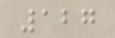127
